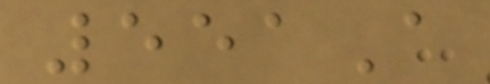551A
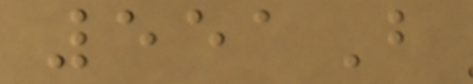551B
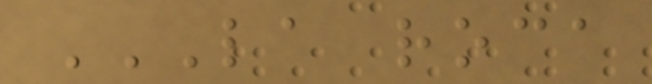LA ROCA
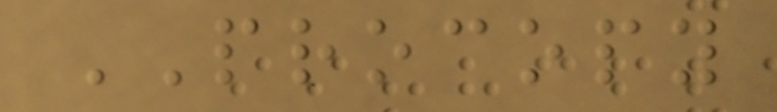PROCOPY
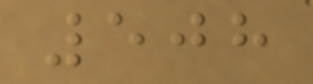508
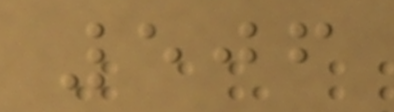506
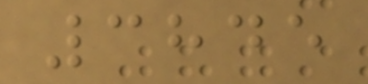3845
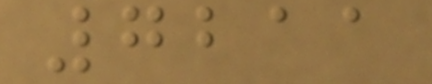7211
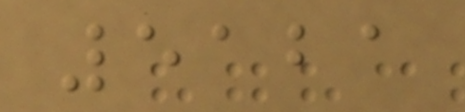5121
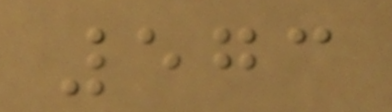573
